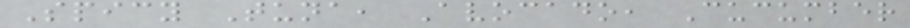Spicy Tuna, Avocado, Cucumber
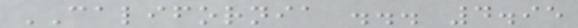CALIFORNIA ... 4.95
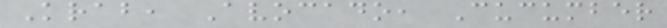Krab, Avocado, Cucumber
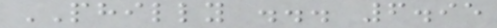PHILLY ... 6.95
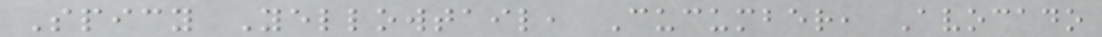Spicy Yellowtail, Cucumber, Avocado
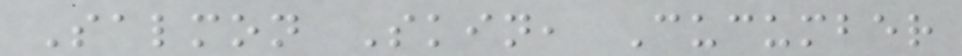Salmon Skin, Cucumber
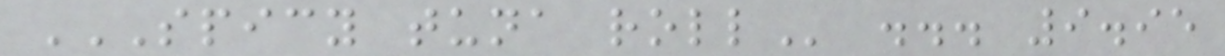SPICY TUNA ROLL ... 9.95
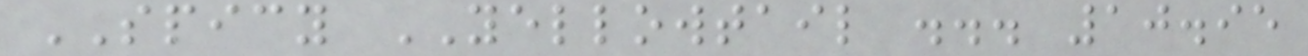SPICY YELLOWTAIL ... 10.95
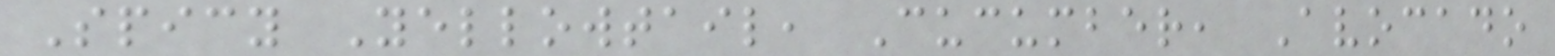Spicy Yellowtail, Cucumber, Avocado
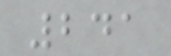241
